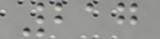217
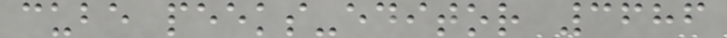cube peeks-editor 3686
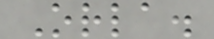Orla.
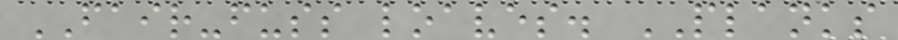FAIR-fuss loaves. PLANKS
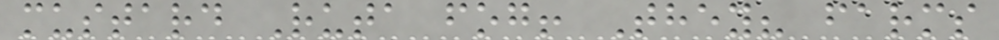mustard Ruta fog! They? farms
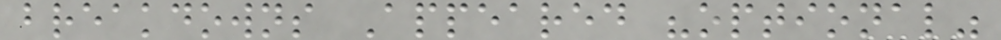breakdowns Appeared "optional"
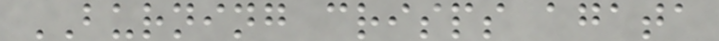BURNING crisps agata
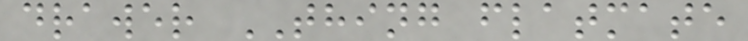drawer THING flatmate
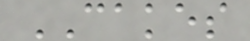CAKES
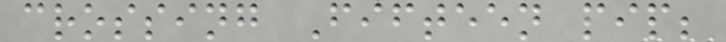crossing Fifteen pip;
